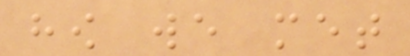how we met
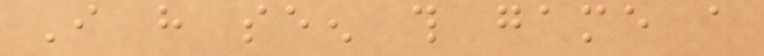I have seen this game a
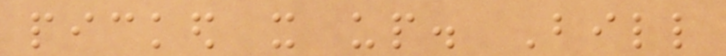picked it up. Bill
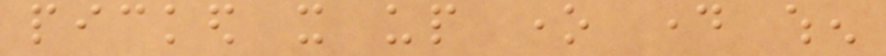picked it up one day when
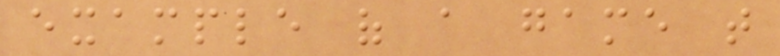example of a game that
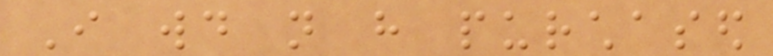I would not have purchased
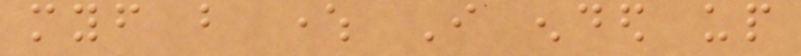myself but where I ended up
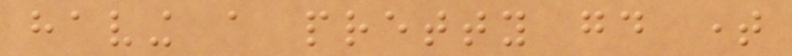having a pretty good time
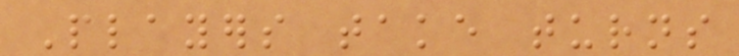Players take turns
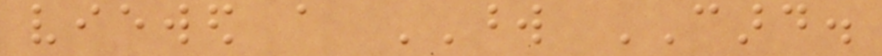viewed a WORD CARD.
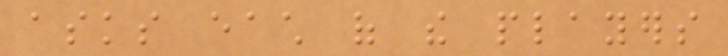asks each of the players
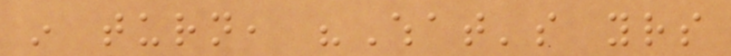in turn, "What's yours
